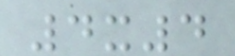4x4
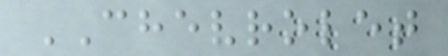CHEVROLET
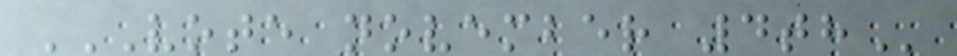VOTE NOVEMBER 4TH
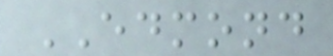EDMOND
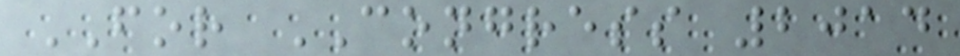FOR CONGRESS 2014
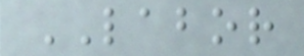LABOR
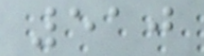510
